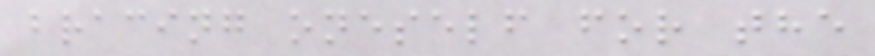bracing oneself for the
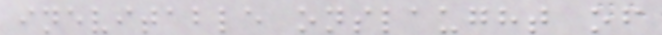inevitable onslaught of
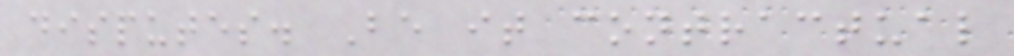disputes. Be it contractual
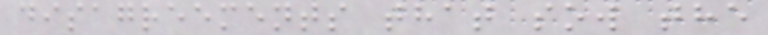disagreements that sow the
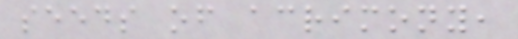seeds of acrimony,
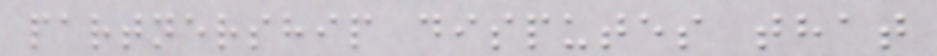partnership disputes that
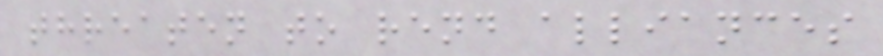threaten to rend alliances
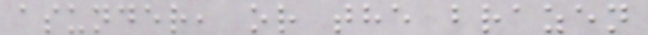asunder, or the brazen
